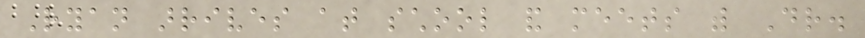Ryan arrives at school and meets with Dr.
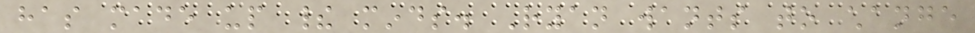has made up their minds. Ryan wants to change
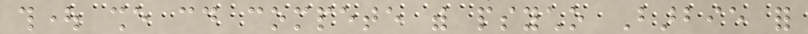thought she could compete with psycho Barbie for
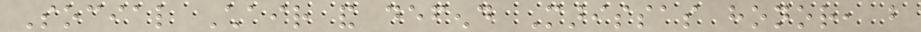Social Chair and defend Marissas honor, but
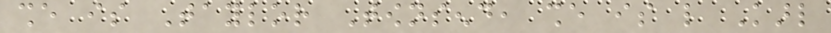she is Taylor Townsend, she is like Karl
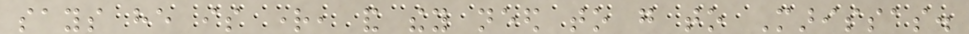says he is right, and they need to go to Marissas.
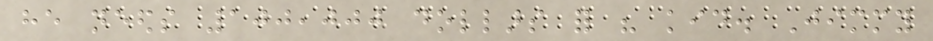he needs 100,000 dollars for his kid. Jimmy
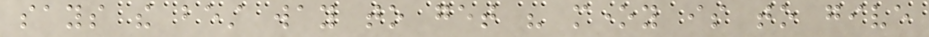says the best way to get his money is to give
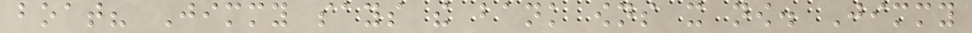boat? Jimmy says the bank owns it now. Jimmy
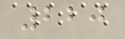220
